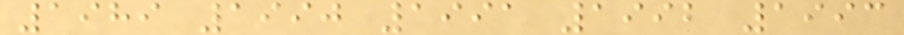1989 1990 1991 1992 1993
